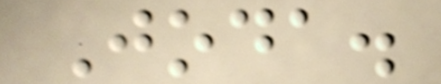Joda.
